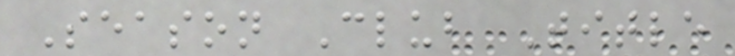Season Club Title
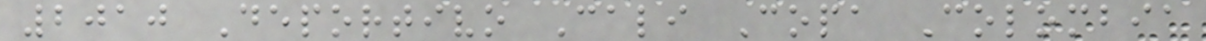2010 Deportivo Cali Copa Colombia
